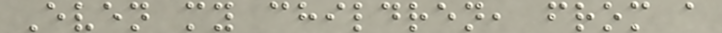Even my children, from a
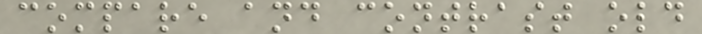compare and contrast old
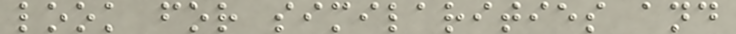look for similarities and
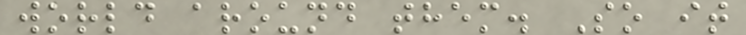world around them. So it
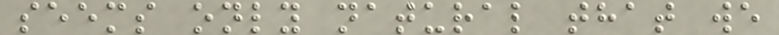seems only natural that we
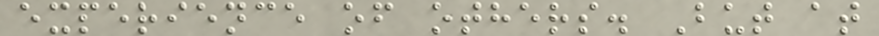experience of others. But at
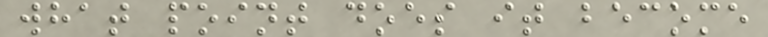what point does it become
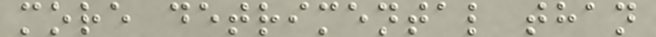more detrimental than
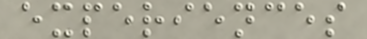experiences
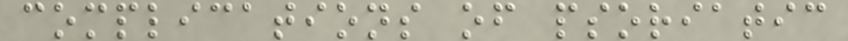complications of psoriatic
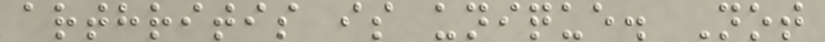arthritis is unique. Not
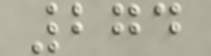274
